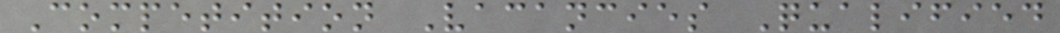Competition Vacancies Qualified
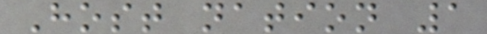Host nation 1
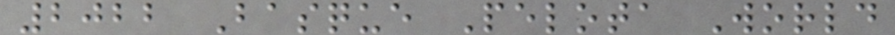2022 Basque Pelota World
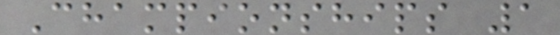Championships 1
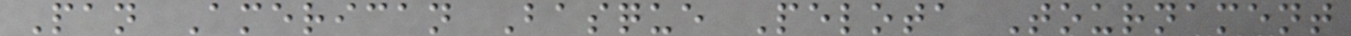Pan American Basque Pelota Tournament
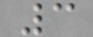3
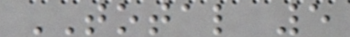TOTAL 5
